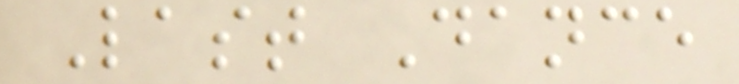Last Dance
